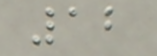12
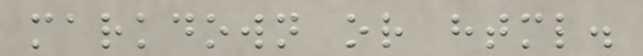markdown or html.
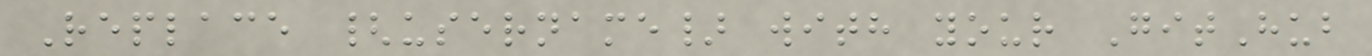Replace {username} with your GitHub
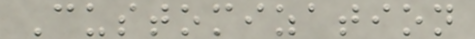Customization
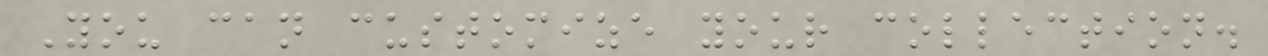You can customize your collection.
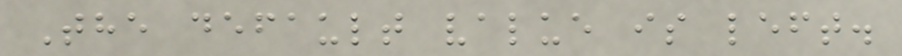The default value is left.
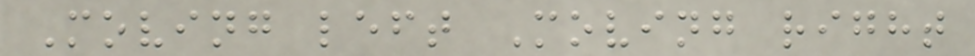Moving left Moving right
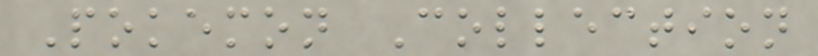Pokemon Collection
